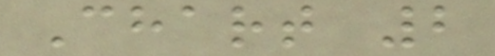Chart 2
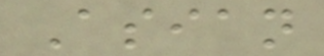Asian
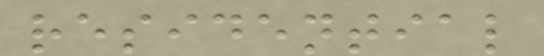residential
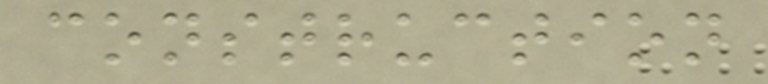construction
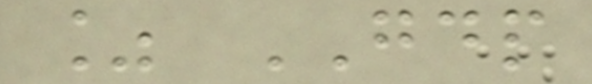% GDP
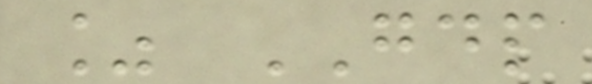% GDP
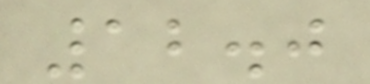12.0
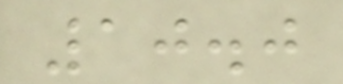10.0
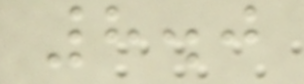8.0
